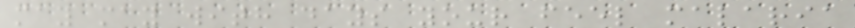may may with days your feel malaria
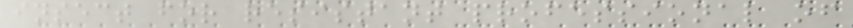insect for resistant professional of
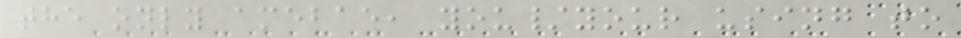the only amebae, you/your using to
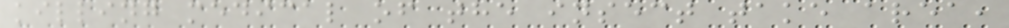killing medical of the insect take area,
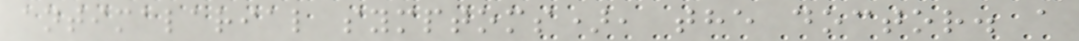antimalarial symptoms), the doctor. a
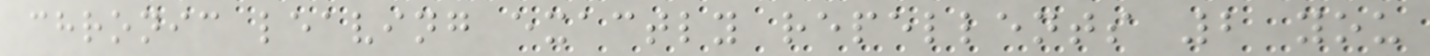chronic leaving exactly repellents 2 you
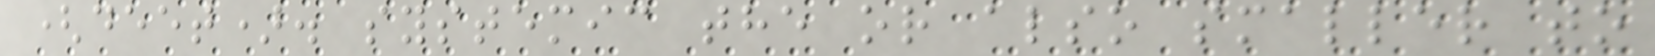(deet). systemic the or also smaller to
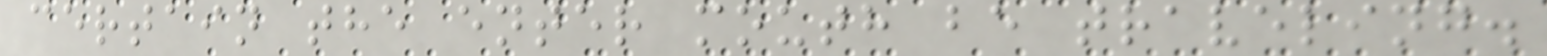certain the enter mouth be traveling.
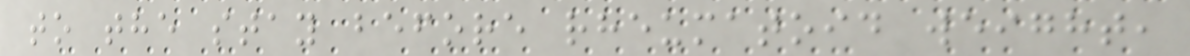to the stay before rheumatoid weight,
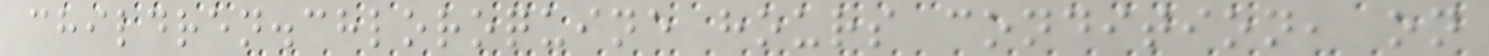children.chloroquine hours condition, on
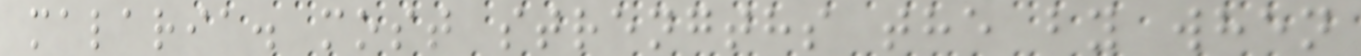malaria. most strengths the by when
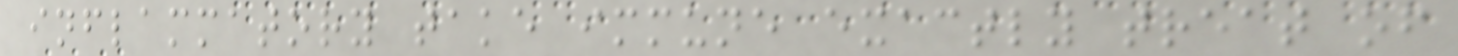inflammatory take immune exactly treat of
